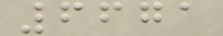6671
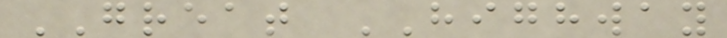GREAT HIGHWAY
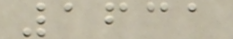1631
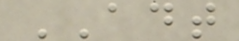ADT
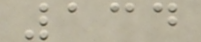134
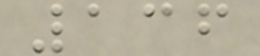136
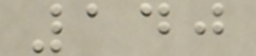140
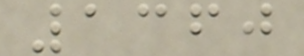1360
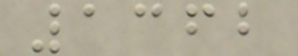1362
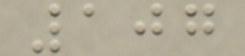107
